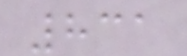831
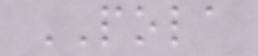POLA
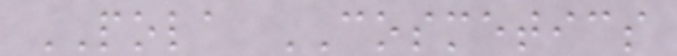POLA COSMETICS
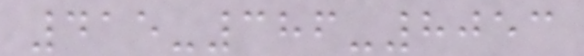415-386-8053
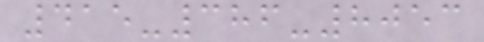415-386-8053
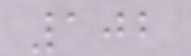102
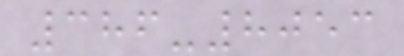386-8053
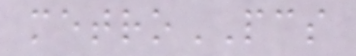metroPCS
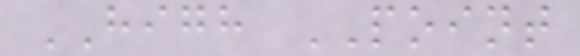HIGH POINT
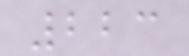223
